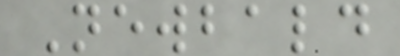Newbald
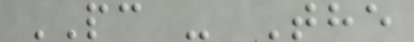PC - The
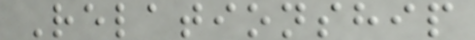Relationship
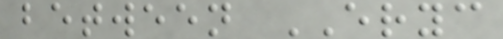between ERYC
